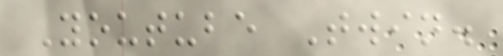Youtube Twin.
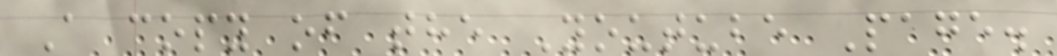A copy of the Youtube Page.
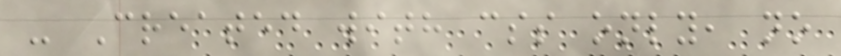- Created with css only, no
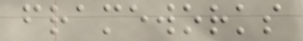frameworks
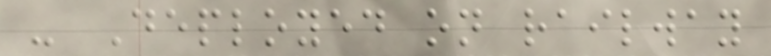- Deployed on railway
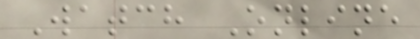Watch Online
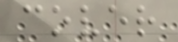cover
